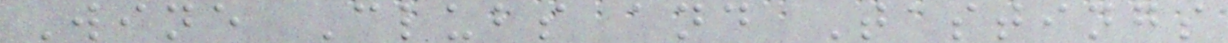Wine Clubs and Tastings
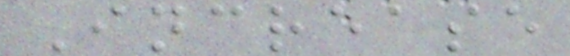Increase
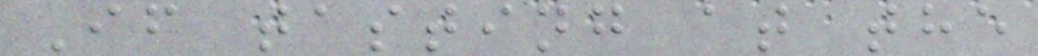If tasting at the
